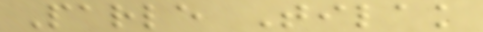Parle Tilak
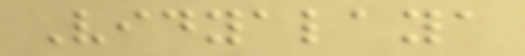Vidyalaya
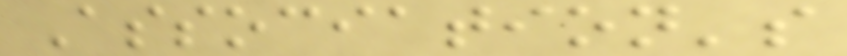Association's
